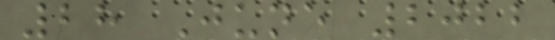28 June 2022
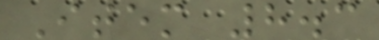Item 8.3
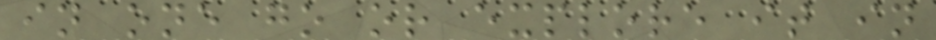in one go or explore it in
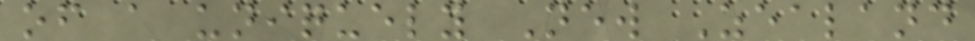of a uniquely New Zealand
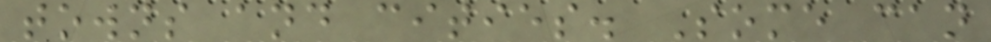towns and cities. Some can
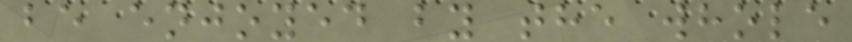be enjoyed by the whole
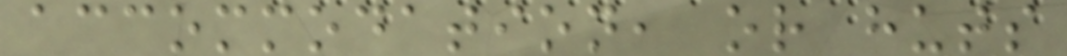accommodation, or huts
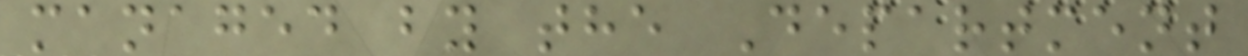managed by the Department
